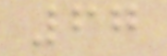67
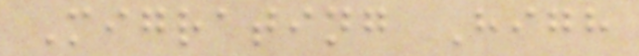Migrating High
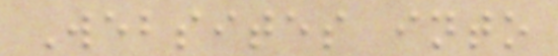Websites into
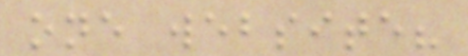one website?
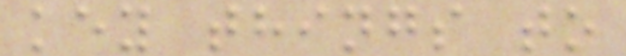key things to
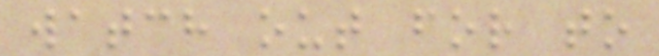watch out for to
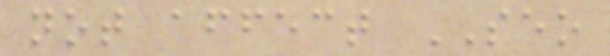not affect SEO
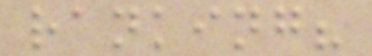ranking?
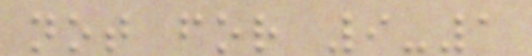not for 9-1
